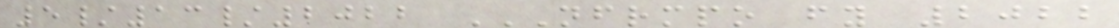5/13/2022 NFRMPO FY 2022
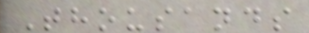Thousands
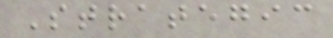Strategic
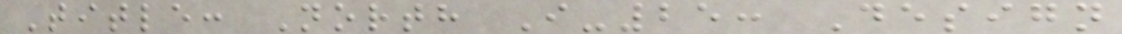Title: North I-25: Design
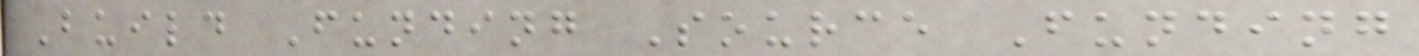Build Funding Source Funding
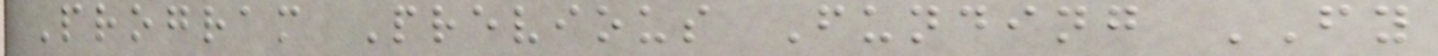Program Previous Funding FY
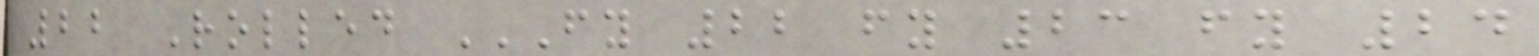22 Rolled FY 22 FY 23 FY 24
